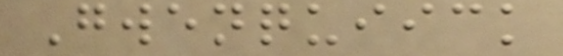Gwenquiick
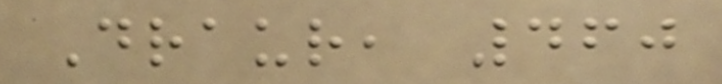Draur, 460
